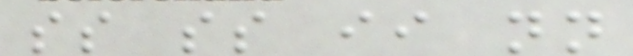ss ss ii nn
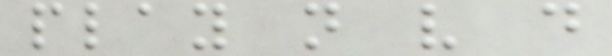play n v d
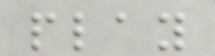play
